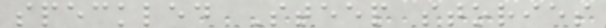speckled Steep stories
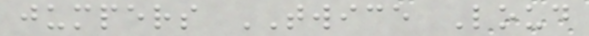jumpers TWICE Loud
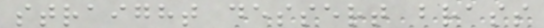straight dessert brass
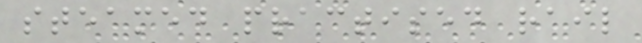steamed practised rail
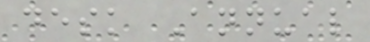desk Annual
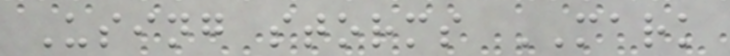Using storms MARK
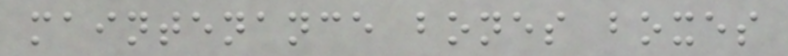maintenance bones boxes
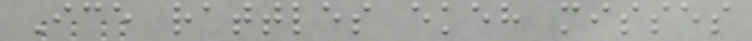Ice rattles ekeh misses
